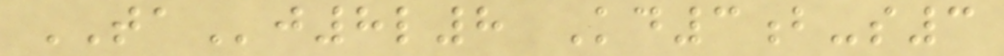TAj8l8 Kd3b-s3
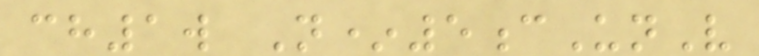ch1w N*5cUnV
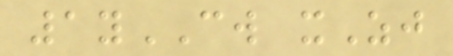1yCW xZj
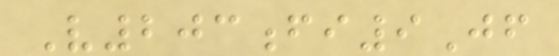V203fi9Jf
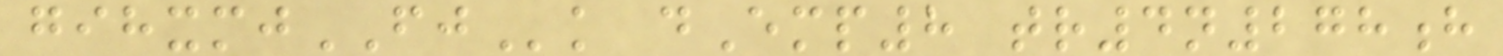gihxmjFJk dEmp8 tr4n278h
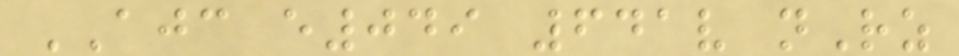AJC e049 641v nRz
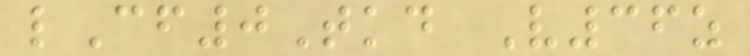lCf0Tkd V36z
